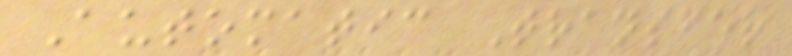Automatic Transfer
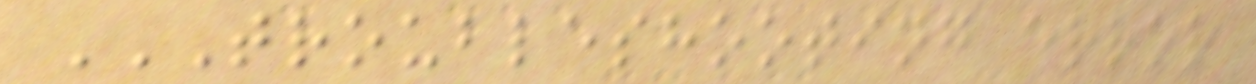TROUBLESHOOTING ERROR
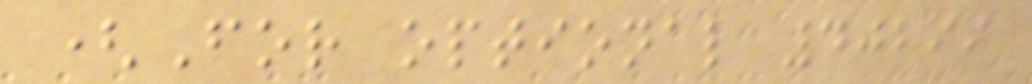(For optional 40299
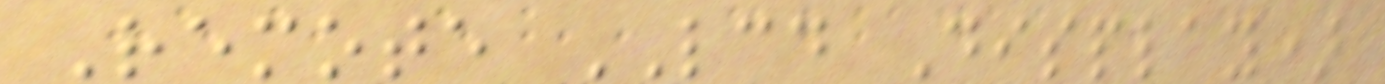Remote LCD Display)
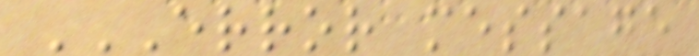ERROR MESSAGE
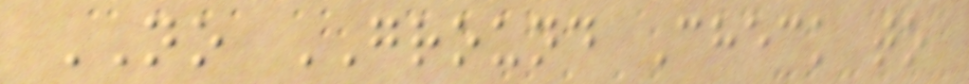NO GROUND Check to
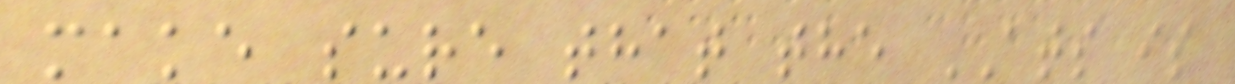make sure that the ATS is
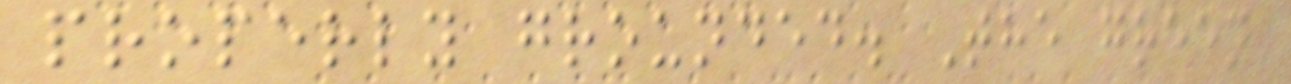properly grounded. The green
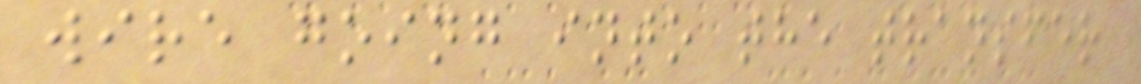wire going into the transfer
